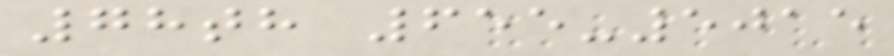78th 655-5015
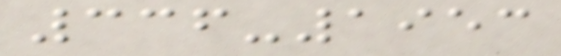336-1953
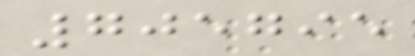705795
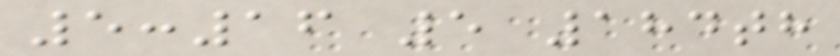5:16 5 184th
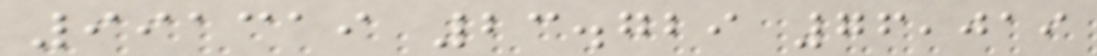991319 23.729 76,019
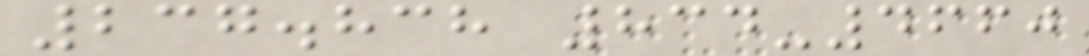237.838 834-4660
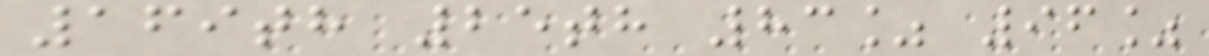169th 25th 83% 96%
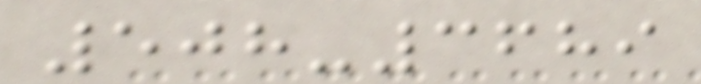508-3689
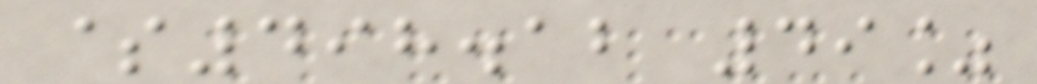$498.12 49%
